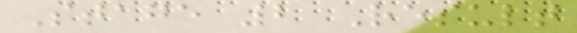Stage 2 Result
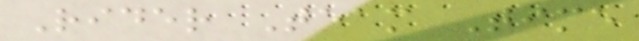Rider Team Time
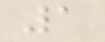1
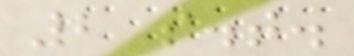2 s.t.
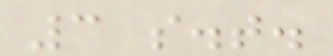3 s.t.
